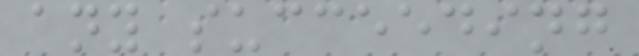any succeeding
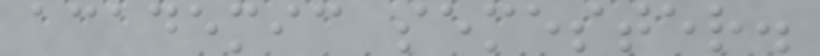academic semester.
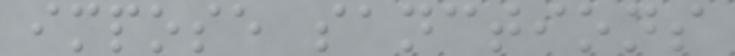impose sanctions
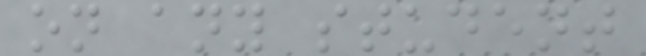on any student
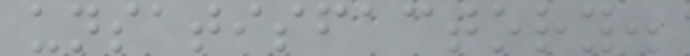unsatisfactory.
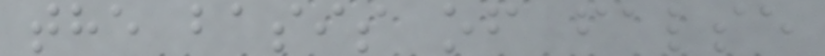the basis of false
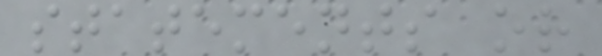statements or
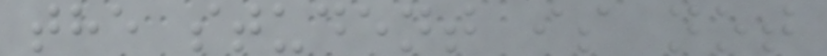the student is not
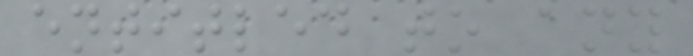entitled to any
